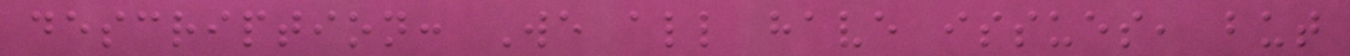description: We all have issues, but
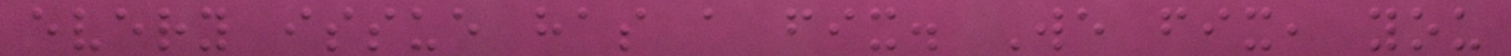every issue has a fix. We fix, you
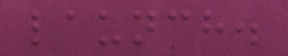launch.
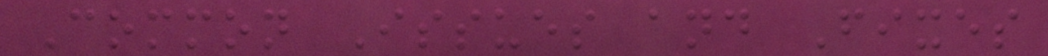Common Issues and Fixes
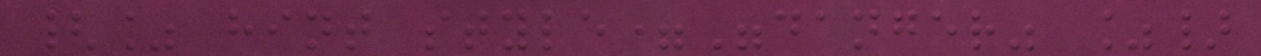{% hint style="danger" %}
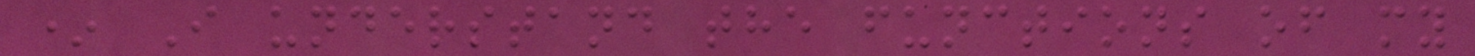* I understand the functions of my
